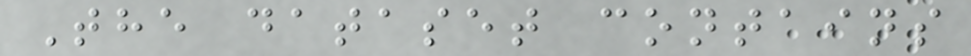The dataset contains
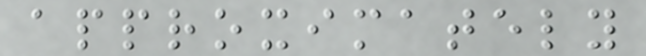approximately
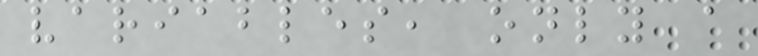variables, only a
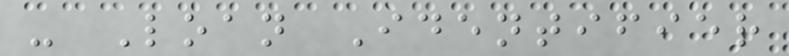- Loan Identifier
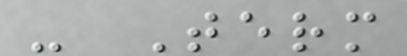- Term
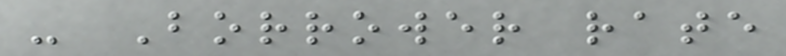- Borrower rate
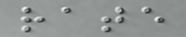rate
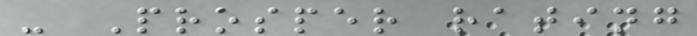- Prosper rating
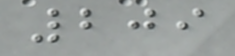209
